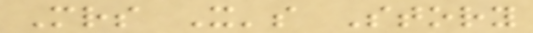Mrs X's Story
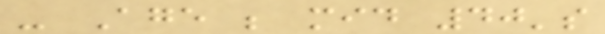- Age ; mid 40's
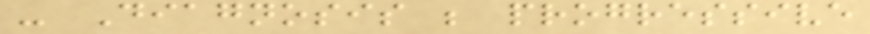- Diagnosis ; progressive
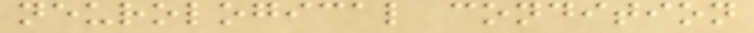neurological condition
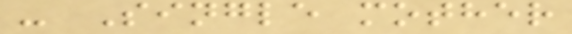- Single mother
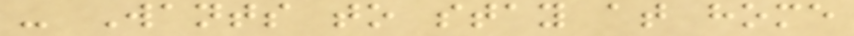- Wants to stay at home
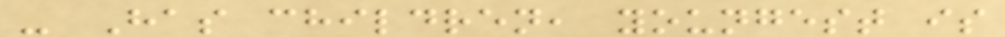- Has children, youngest is
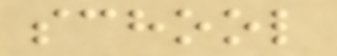school
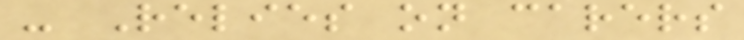- Relies on carers
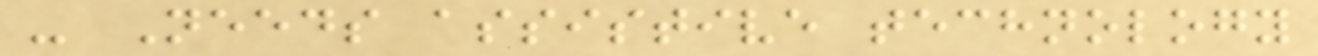- Needs assistive technology
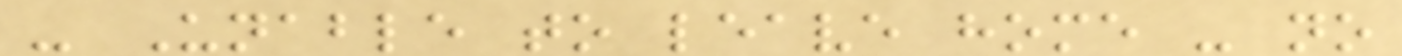- Unable to leave home - no
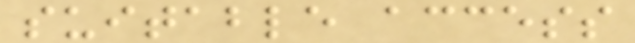suitable access
